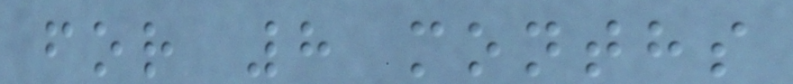for 8 months
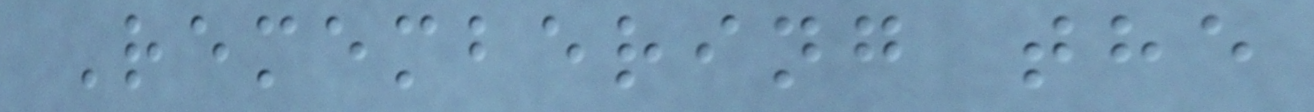Remembering the
